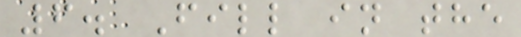6. Fill in the
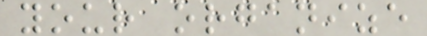your organize
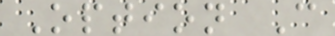Option C
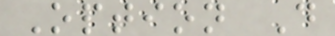Option D
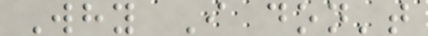Why I don't
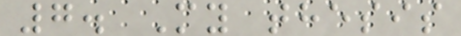7. My thesis
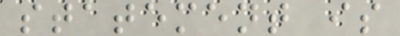statement is
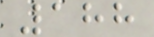188
